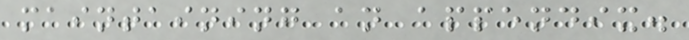maintaining an appendix.
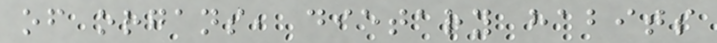of organs, dietary habits
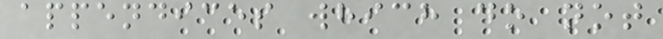appendices which do not
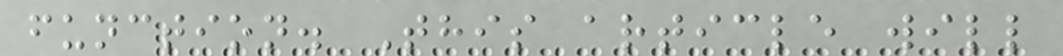function. This article will
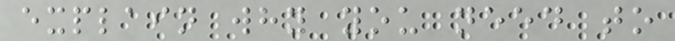explain why you need to
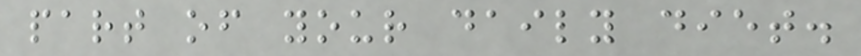part of your daily diet.
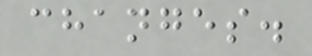changes.
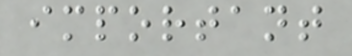important
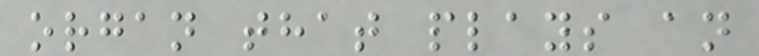organ that plays an
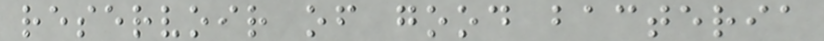reservoir of good bacteria
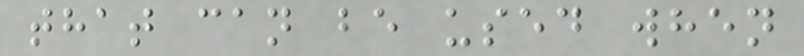that can be used when
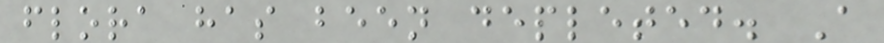flora has been depleted. A
